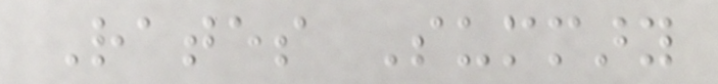Rates Summary
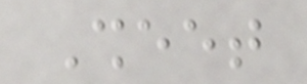Sheet
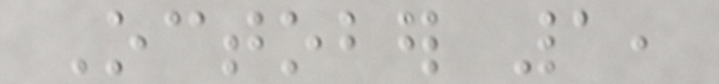October 1,
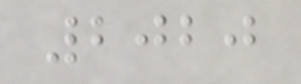2020
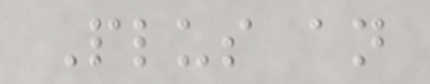Plus an
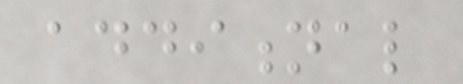additional
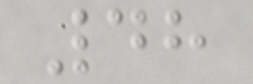48
